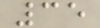35
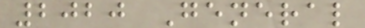2020 General
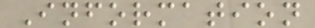Information
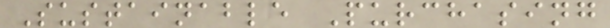Sustainable Purchasing
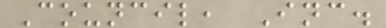Council, Inc.
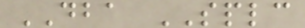DBA SPLC
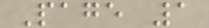Page 1
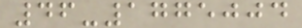46-1775004
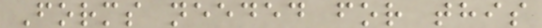Forms needed for this
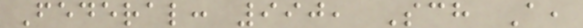Federal: 990, Sch A,
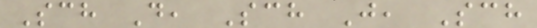Sch D, Sch J, Sch
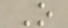O
